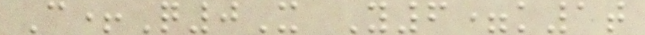C+Q0X Y6=k1t
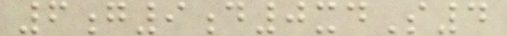6g9d0xdS4
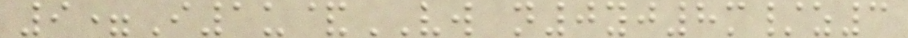9=I1u&VW n0yj8m/z3
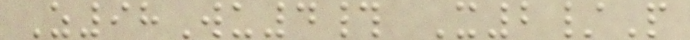Z98Wu4# X2/P
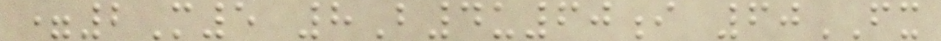=2M5 8B4u60i 60FX
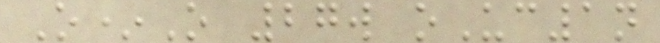O*O 27w oUc1n
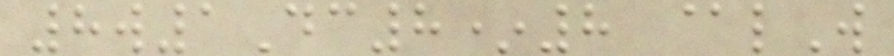8w1Dc8*8 @lW
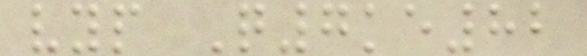vyp Q7ke82
